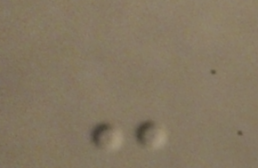-
